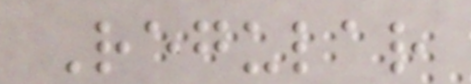Regular
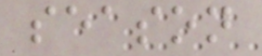season
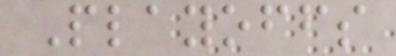Playoffs
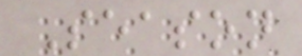Season
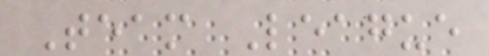Team League
